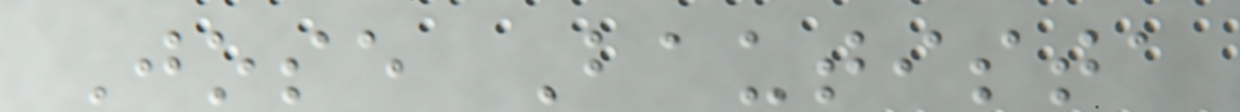Jose Bautista
